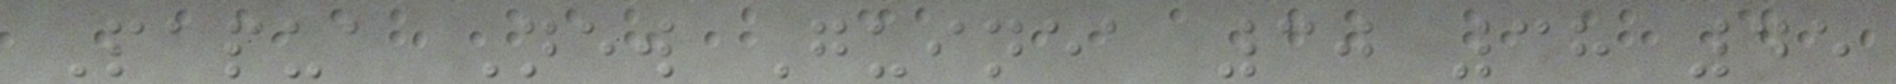Papua New Guinea 30 38 45
